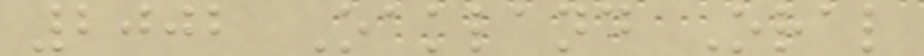2002 Oakland Oral
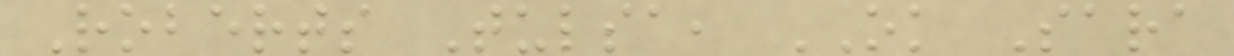Roberts Tulsa, OK Sara
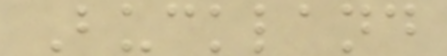Buckland
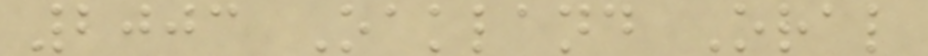2003 Oakland Oral
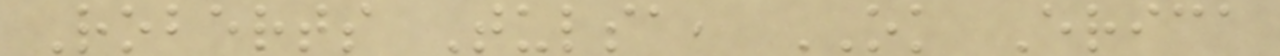Roberts Tulsa, OK Erica
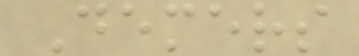Demers
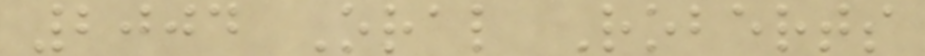2004 Oral Roberts
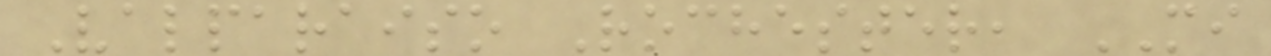Valparaiso Rochester, MI
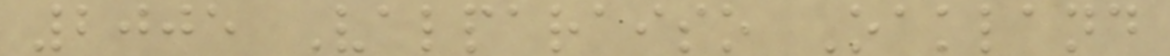2005 Valparaiso Oakland
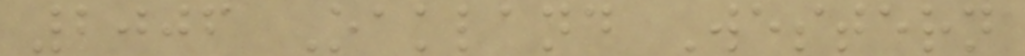2006 Oakland Western
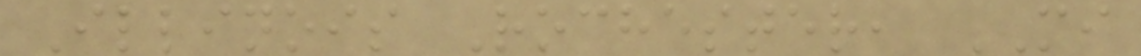Illinois Rochester, MI
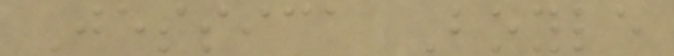Jessica Boyle
